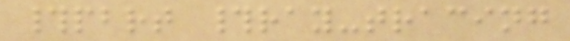#pbrt #ray-tracing
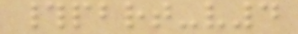#pbrt-v4
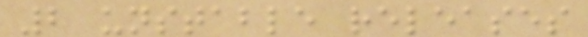2 unstable releases
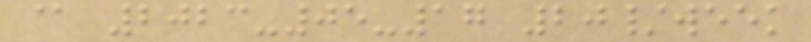@ 2023-05-17 20/week
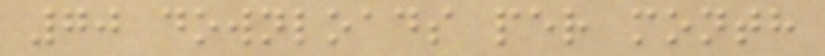70 downloads per month
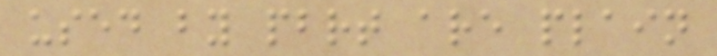used by pbrt are plain
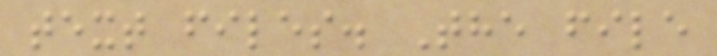text files. The file
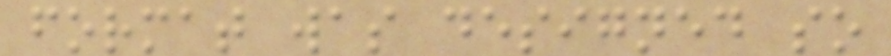format was designed so
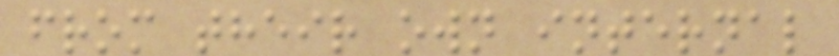from their own internal
